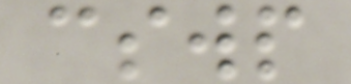cswp
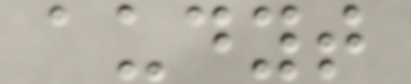audyt
